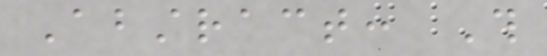Abstract: This
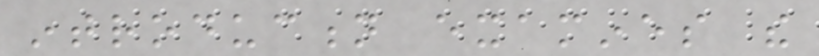introduction examines the
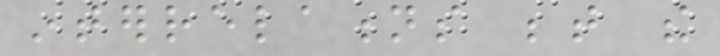interrelations between the
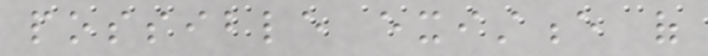possible existence of
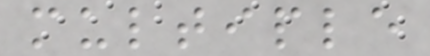multiple
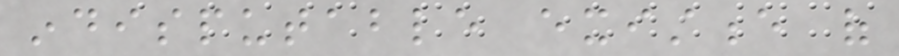indisputable existence of
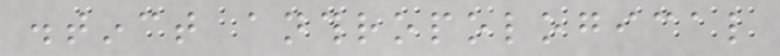distinct anthropological
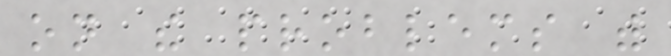on the problems with
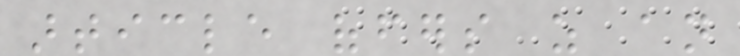article offers as an
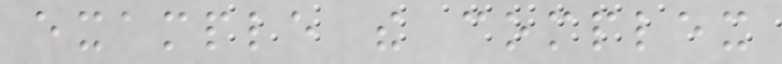example the complex
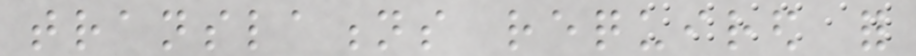translations required for
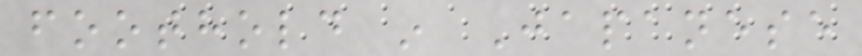foothold in Japanese
